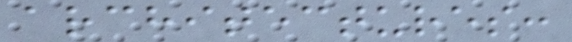architectures:
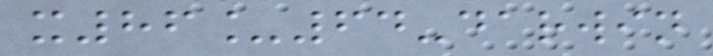x86_64-darwin
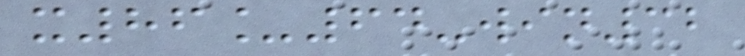x86_64-win32
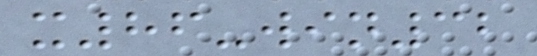x86-win32
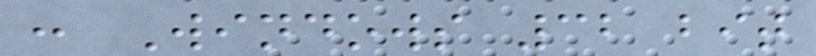: Windows 32 bit
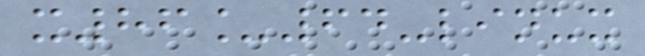x86_64-linux
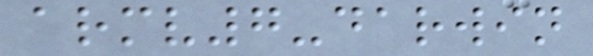armv7-darwin
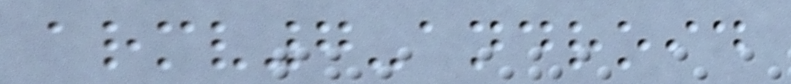armv7-android
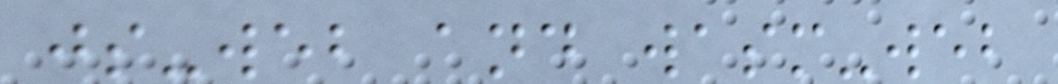js-web and wasm-web
